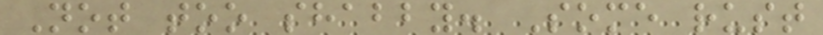Not too shabby. Some rust
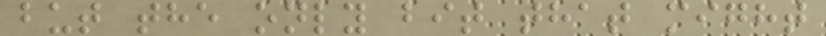but the only bit that might
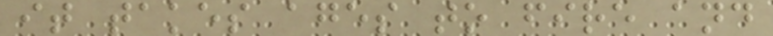it takes ages to fire and
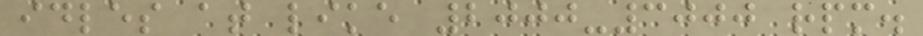idles at like 2000-3000 rpm.
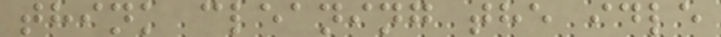think cleaning the idle
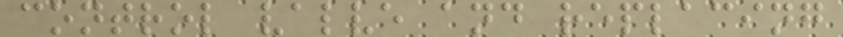control valve and replacing
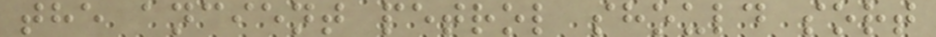the ancient petrol should sort
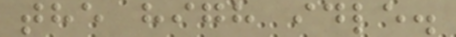the high idle.
